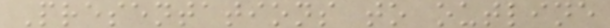Presentations to outline
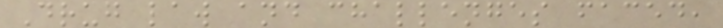Drug law and challenges faced,
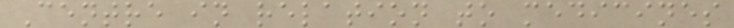Centre in relation to medicines
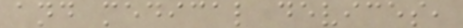and medical devices,
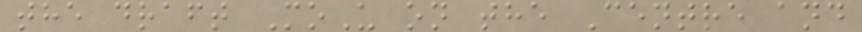the draft MoU on the Centre and
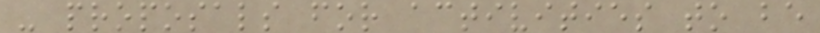- proposals for activities to be
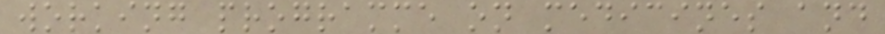working programme on medicines and
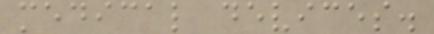medical devices.
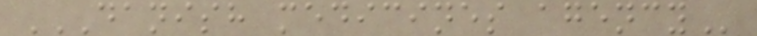DANISH MEDICINES AGENCY
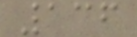136
